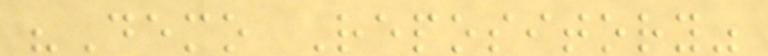"Demo Repository"
